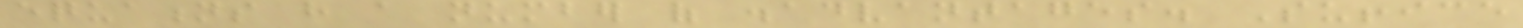equations have a number of disadvantages. Suffice
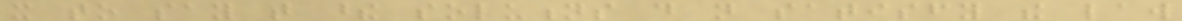it to say that these solutions do not satisfy the law
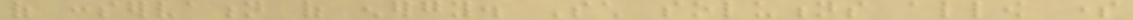of conservation of energy. Such solutions allow some
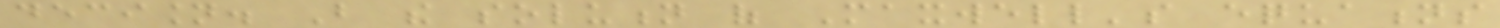decision. But the solution of Maxwell's equations
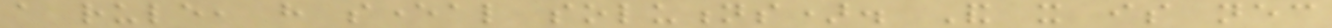a rule, have several solutions). And it is necessary
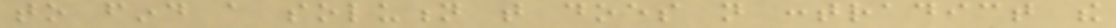to find a solution that does not contradict the
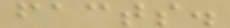facts.
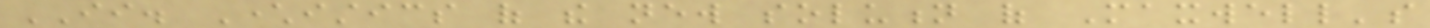II. Characteristics of the new solution of Maxwell's
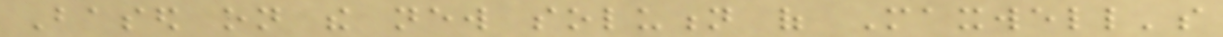Based on the new solution of Maxwell's
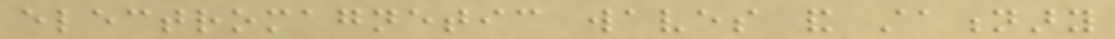electromagnetic waves and stationary
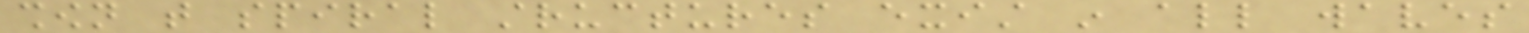shown that spiral structures exist in all waves
